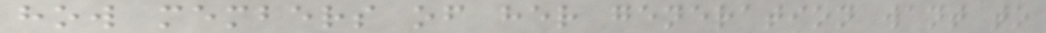how members of her generation want to
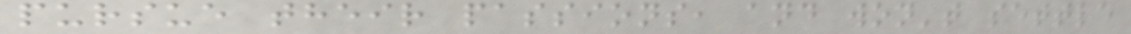pursue their passions, and won't settle
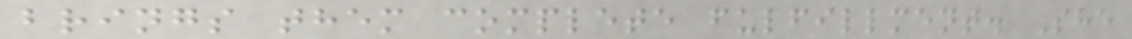brings them complete fulfillment. She
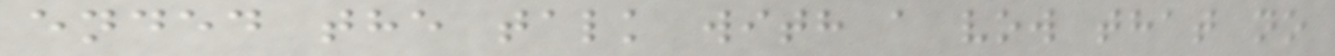ended the talk with a vow that no
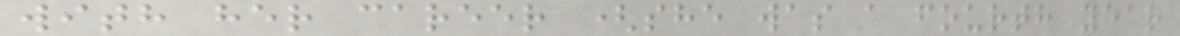with her career (she was a fourth year
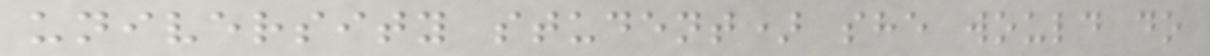university student) she would do
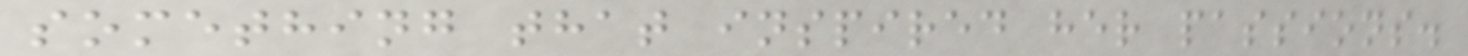something that inspired her passions.
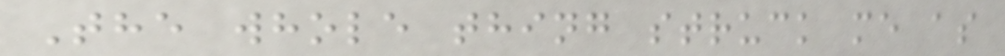The whole thing struck me as
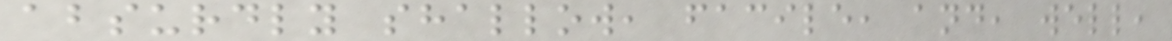absurdly shallow, facile, and, well,
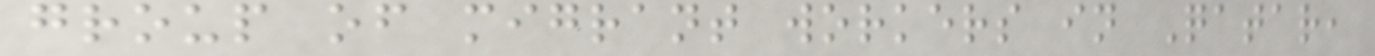group of migrant workers in Qatar,
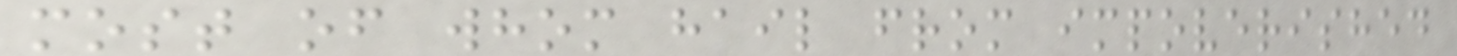most of whom hail from impoverished
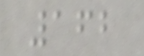162
